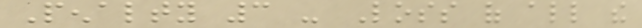Penalty 3 - Loss of all the
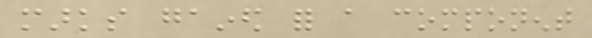marks gained for a component
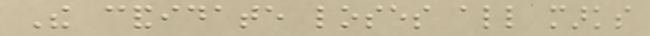The candidate loses all marks
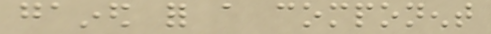gained for a component
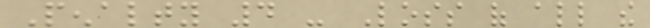Penalty 4 - Loss of all the
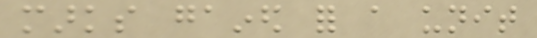marks gained for a unit
